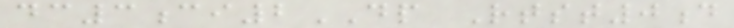dc3ci2DP Rtst0d
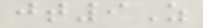jt9Z
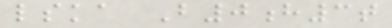lska B0h3t
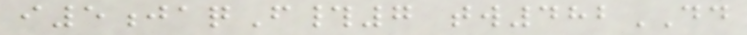i5jaqF#7 tw482DD
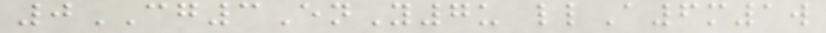0CG3EnY7u llA6m1w
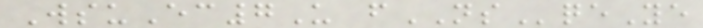WsuEc7U fNSqeYe
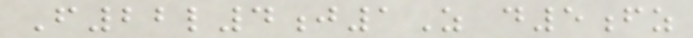F22l4j1Z d5fz
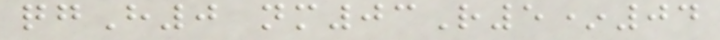qgH0 nm03R5*04
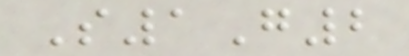S1G2
